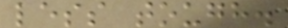less tough.
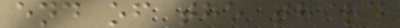end of the third
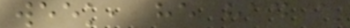week, he had a
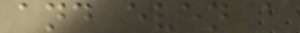and even a
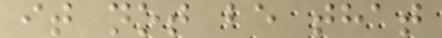it not be that
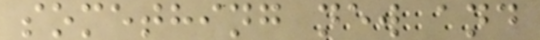something new and
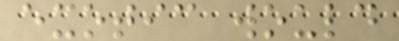exotic would
